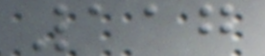117
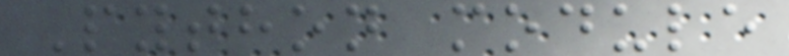Python module
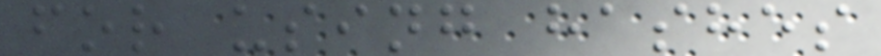for using hashes
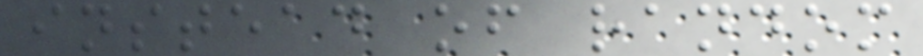instead of random
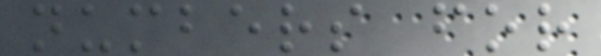numbers for
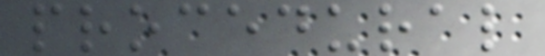procedural
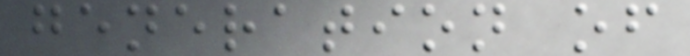generation of
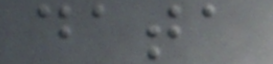data
